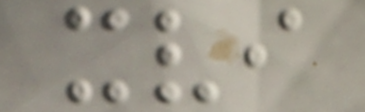xvi
